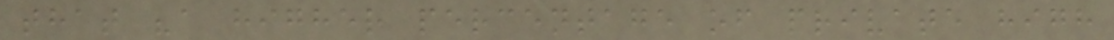that "a higher percentage of private high
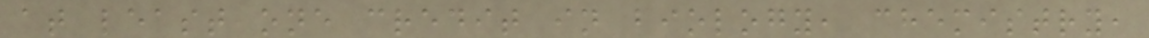at least one credit in biology, chemistry,
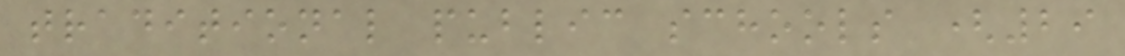traditional public schools (29
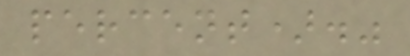percent)."
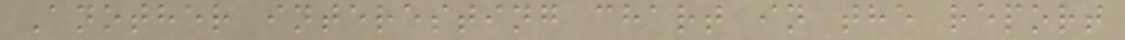Another interesting chart in the report
